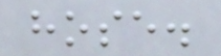hose.
